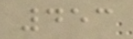453
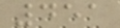451
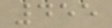455
